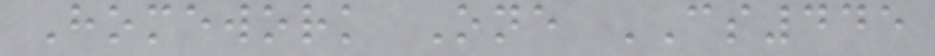Homework One CS445
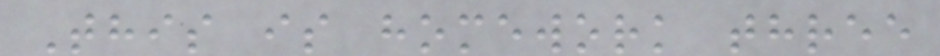This is homework three
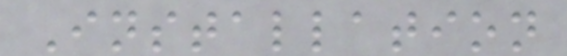Installation
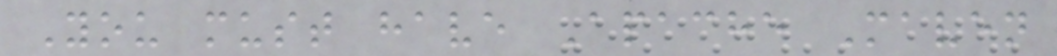You must have Apache Maven
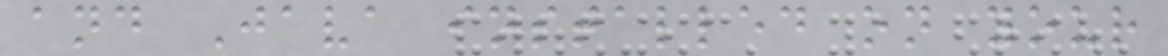and Java installed on your
